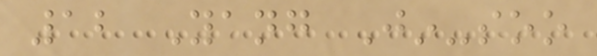12 Yang Jin-soo
